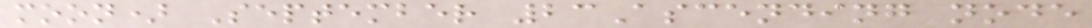moon) September 23Ascending node
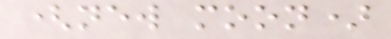(new moon)
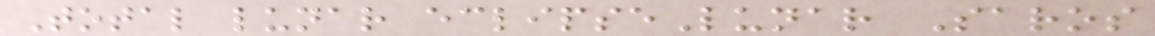Total lunar eclipseLunar Saros
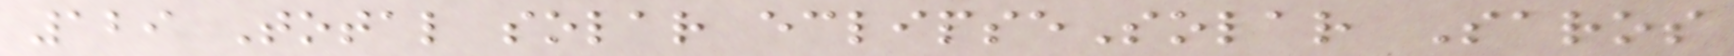129 Total solar eclipseSolar Saros
